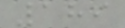189
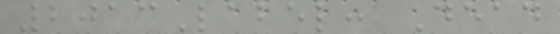2013Label: Dead
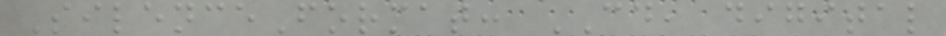SilenceFormat: CD, digital
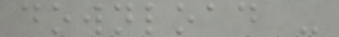download -
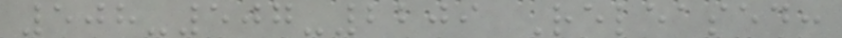508-507-2209 Released:
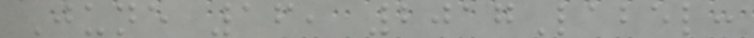June 16, 2017Label:
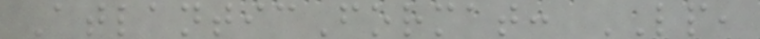AtlanticFormat: LP,
